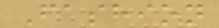Fashion
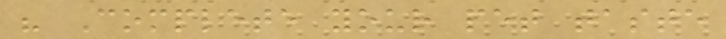" Complete your pet taste
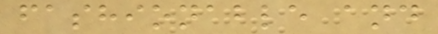fashionable and
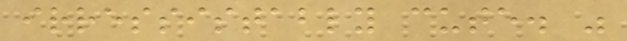irressistably cute. "
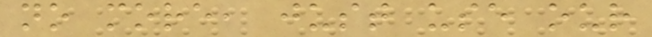no more, just use our
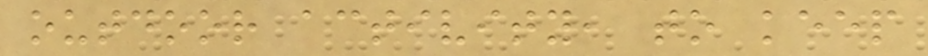outdoor activity, to keep
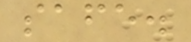safe.
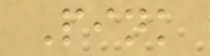Pink
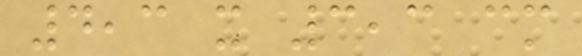4,3 x 3,3 cm
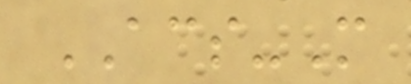ACS-M
